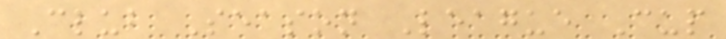Club Season League Cup
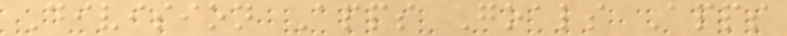Division Apps Goals Apps
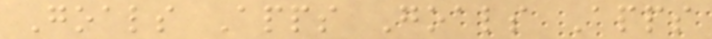Goals Apps Goals Apps
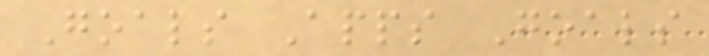Goals Apps Goals
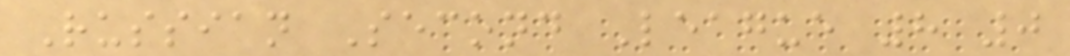Russian Second League 8 0
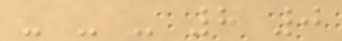- - - 8 0
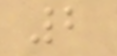2
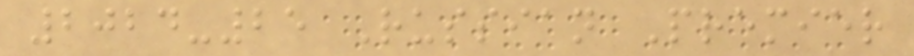2024-25 Russian Premier
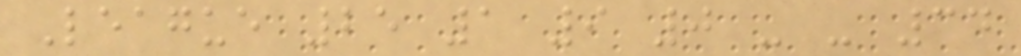League 25 1 9 0 - - 34
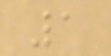1
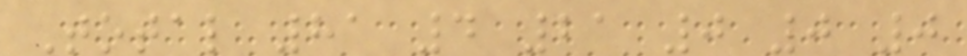Total 81 4 21 0 0 0
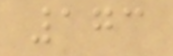173
